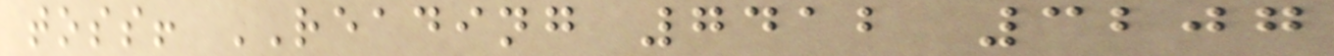toss! READING 7412 3207
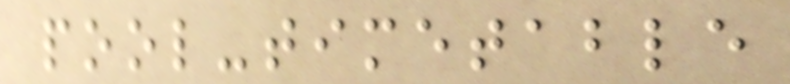pool-timetable
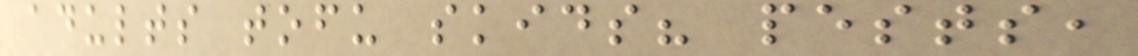adults tofu skids? pests,
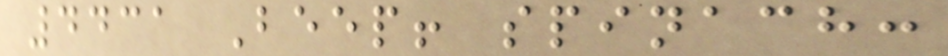4431 Beep! spinach:
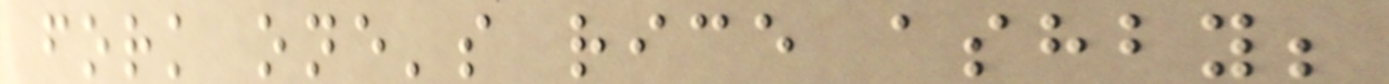fork one's rice ashby;
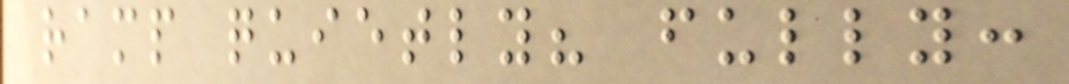ramp quietly? fully:
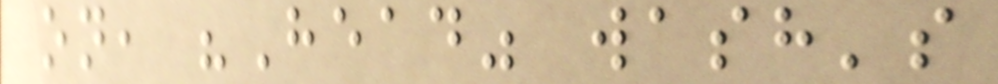on, "Head" wash's
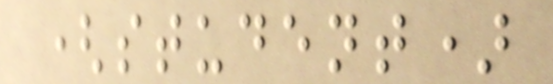(student)
